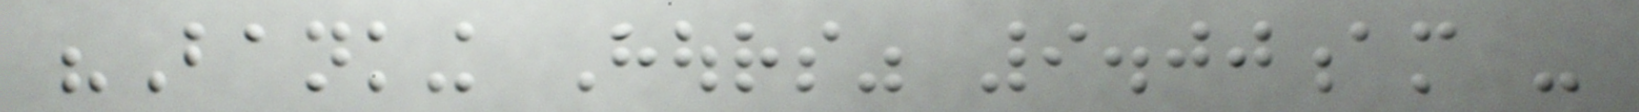"Banking Hours" 9.00am -
